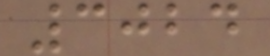3024
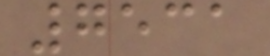7531
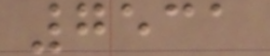7531
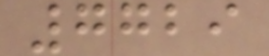7729
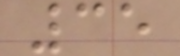35
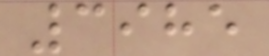3985
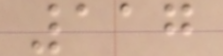117
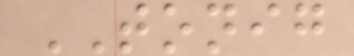TONIG
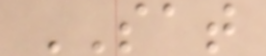SAT
